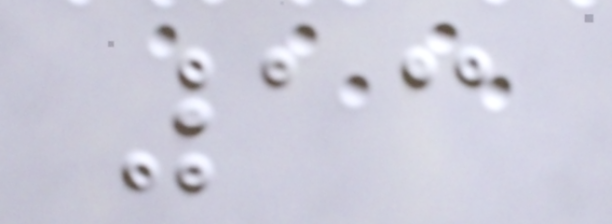13
